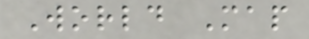World Map
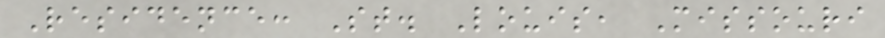Residence: St. Louis, Missouri
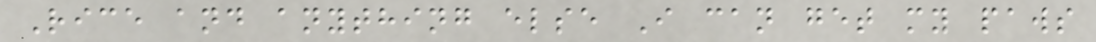Rice and anything else I can get my paws
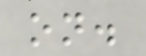on.
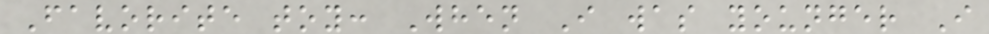Favorite toy: When I was younger I
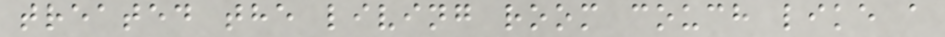treated the living room couch like a
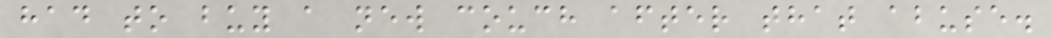had to buy a new couch after that abuse.
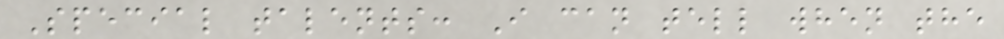Special talents: I can tell when the
